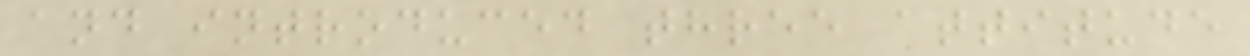and introduced three attitude
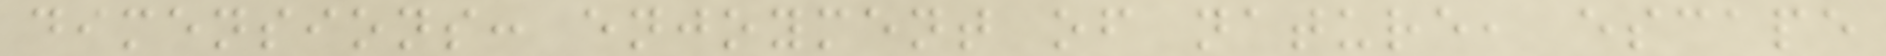dimensions: enjoyment of nature, escape
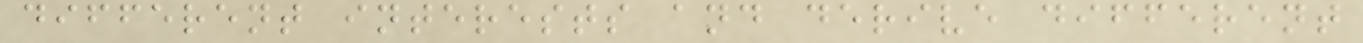different interests and derive different
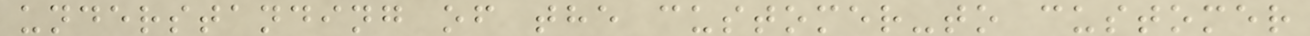understanding of the customer-to customer
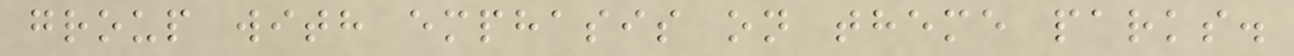group with emphasis on theme parks.
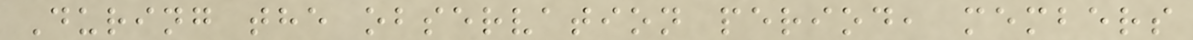During the observation period, members
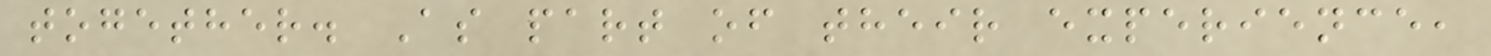together. As part of their experience,
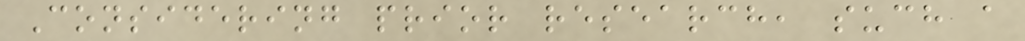Considering prior research, such a
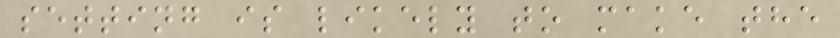setting is likely to make the
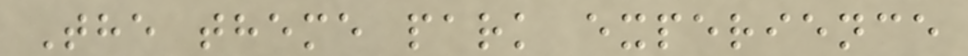The theme park experience
